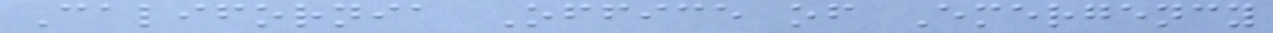California Office of Emergency
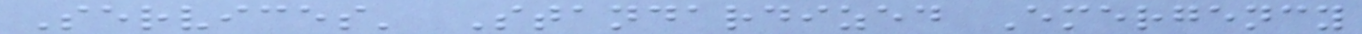Services' Standardized Emergency
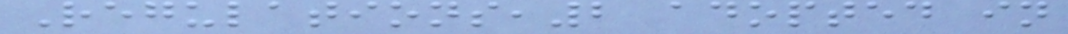Regulations,2 adopted in
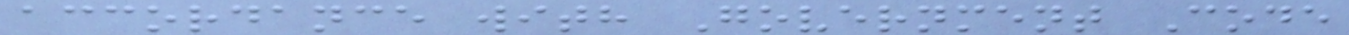accordance with Government Code
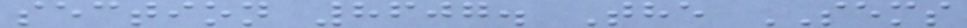section 8607. The SEMS
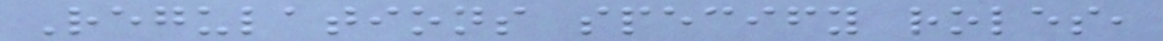Regulations specify roles,
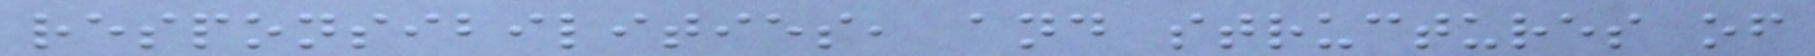responsibilities, and structures of
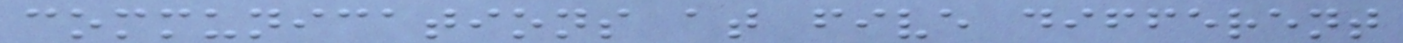communications at five different
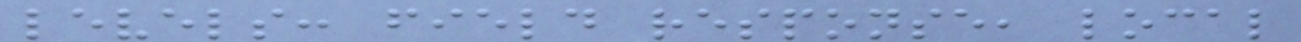levels: field response, local
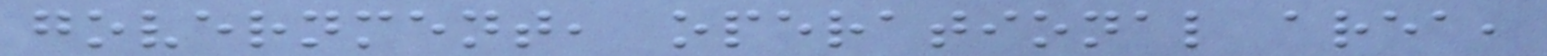government, operational area,
